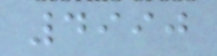4990
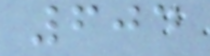604
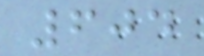604
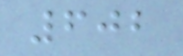602
